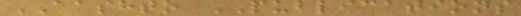AASHTO PUBLICATIONS
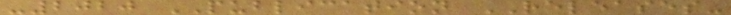-2020 PUBLICATION RELEASES-
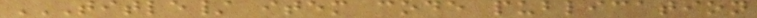TITLE/ ITEM CODE PUBLICATION
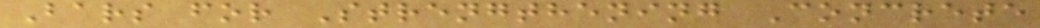Bars for Strengthening Concrete
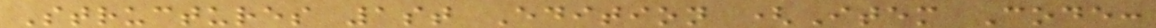Structures 1st Edition (Item Code:
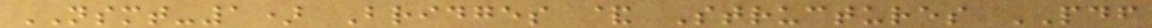NSMT-1) Bridges & Structures PDF
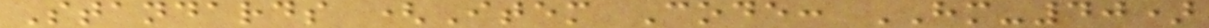Standards (Item Code: HM-40)
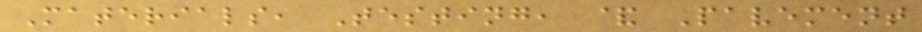Materials, Testing, & Pavement
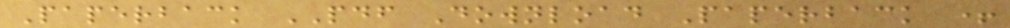Paperback PDF Download Paperback +
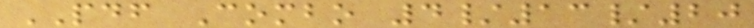PDF Combo 4/13/20
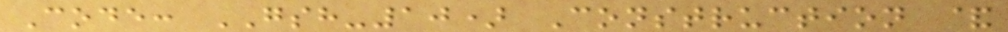Code: GSH-10) Construction &
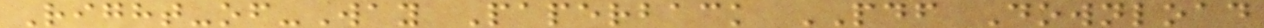Right-of-Way Paperback PDF Download
